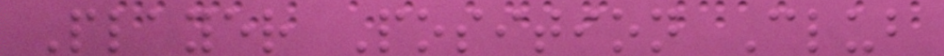Player Position Club
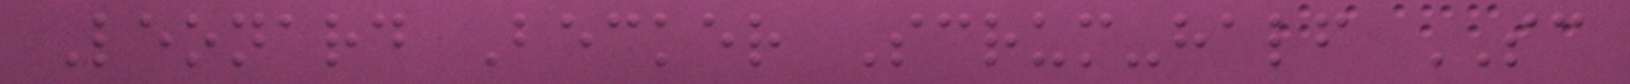Leonard Becker Scrum-half SC
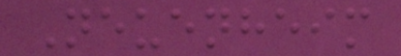Neuenheim
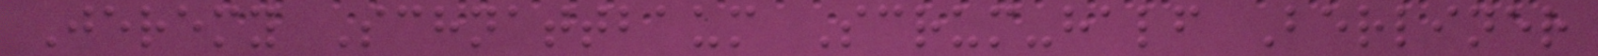Jeremy Schnattbaum Scrum-half Berliner
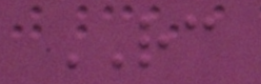RC
